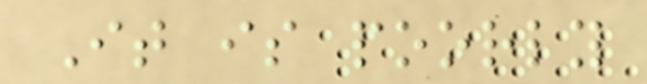It is poorly
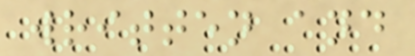written and
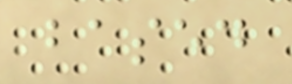based
